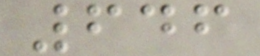646
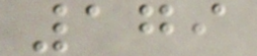179
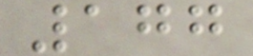177
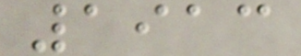1913
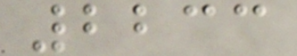2233
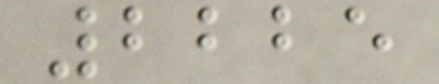2225
